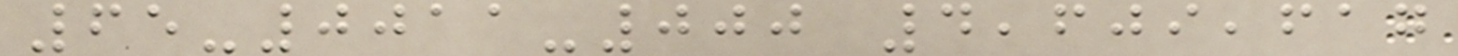65-0011-000 4,609,617
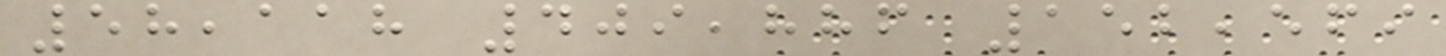58,118 409,886 152,569
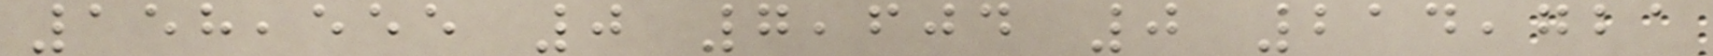158,555 0 7,604 0 214,721
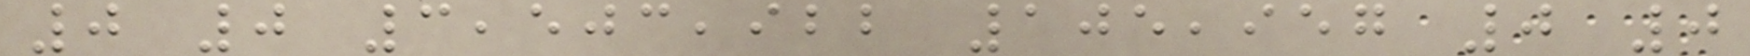0 0 3,503,922 105,957 0 0
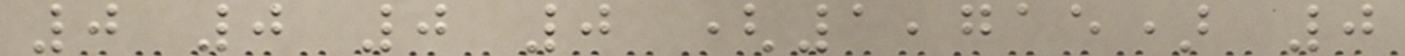0 0 0 0 (1,715) 0
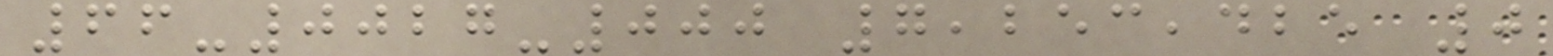66-0027-000 7,253,425 0
